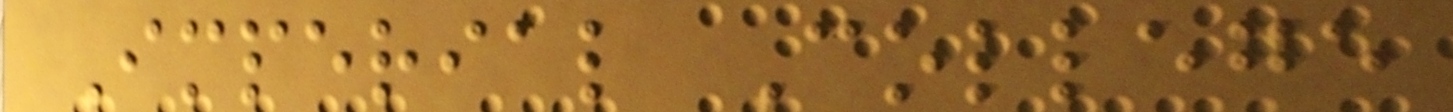Imperial College
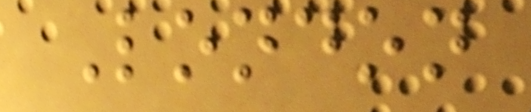London
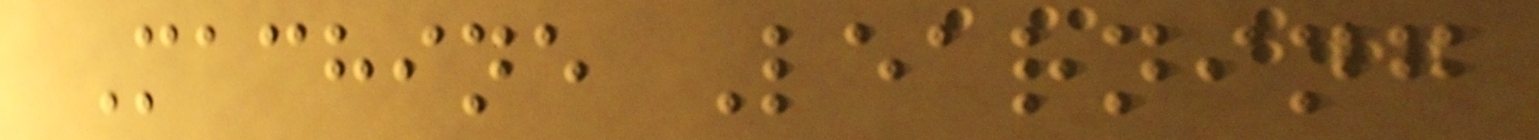Machine Learning
